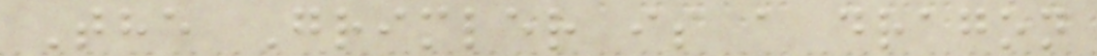The Grimler is a dragon
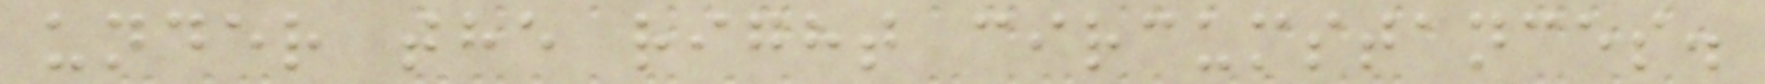under the right circumstances.
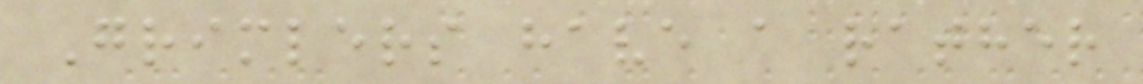Grimlers have a rather
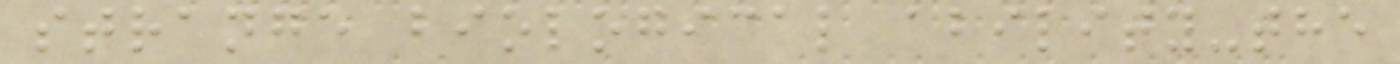strange biological ability-the
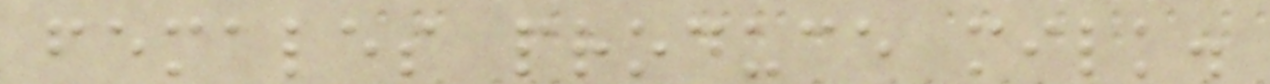females produce milk.
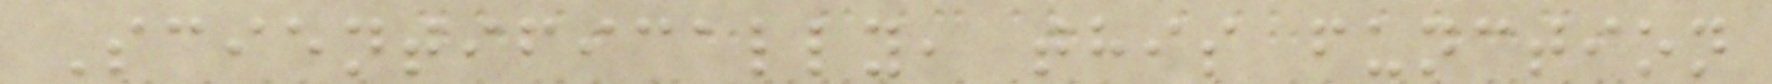Scientifically, this function
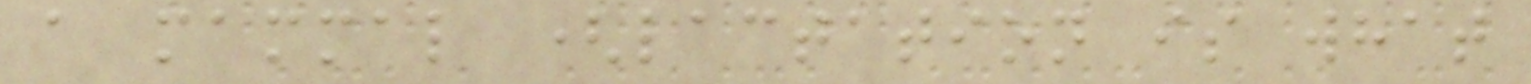a mammal (lactation is what
